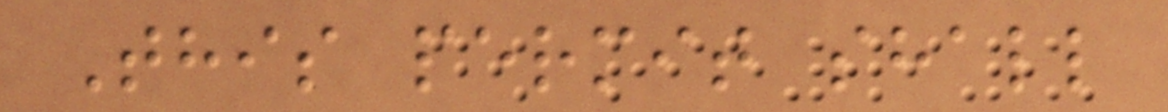This permit shall
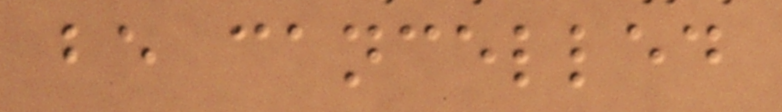be cancelled
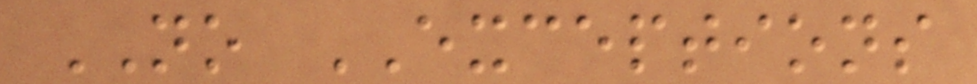NO EXCEPTIONS
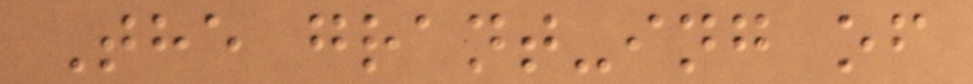The grant-ing of
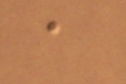a
